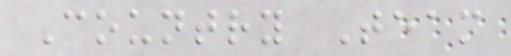Country Team
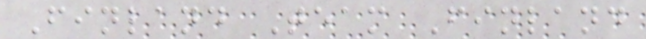Finland Team Finland
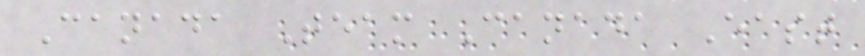Canada Team Canada East
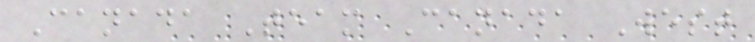Canada Team Canada West
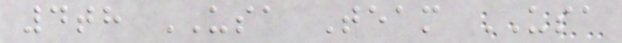4th USA Team USA
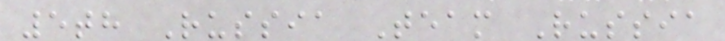5th Russia Team Russia
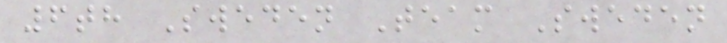6th Sweden Team Sweden
